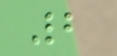2
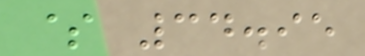$ 34.95
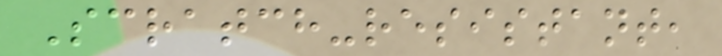Scratch-resistant,
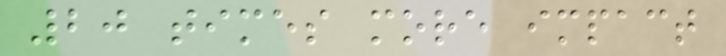20 times more impact
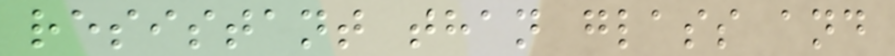resistant than glass and
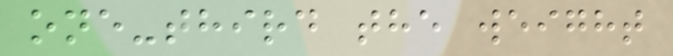one-third the weight
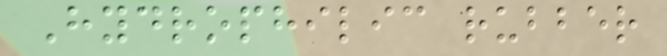Hydrophilic rubber
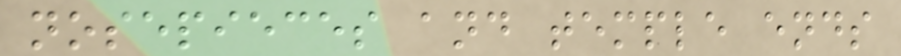nosepieces and temple ends
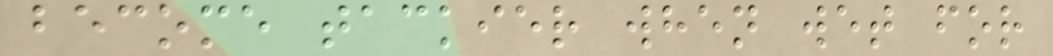become tackier when wet for
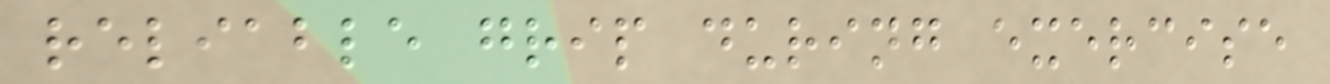reliable grip during exercise
